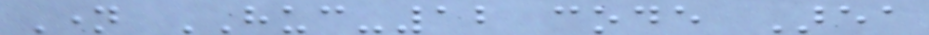Name HUC-12 code Area
